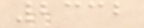2332
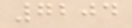7204
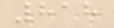818
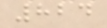824
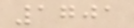1701
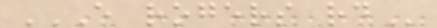E ROGERS RD
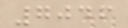7046
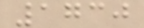1730
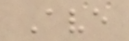Ave
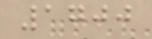1700
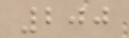200
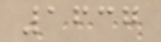1637
